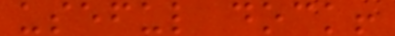useful dock!
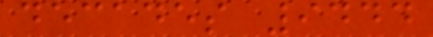decades 9444
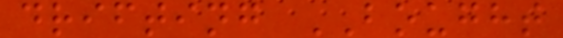drifting BOUGHT
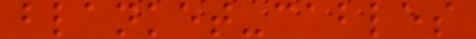blanket-cables
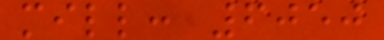mill: 6050
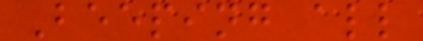Beeping all
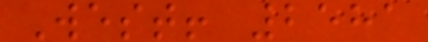West! 2581
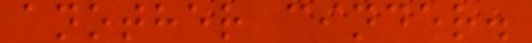another cinder.
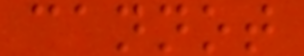cannot
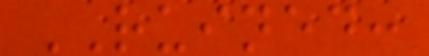RUINED:
